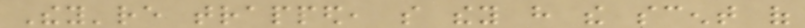They're trapped, so they have the scent of
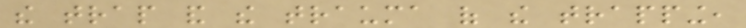the trap and the trauma of the trapping,
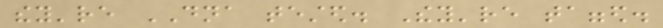they're DNA tested. They're tagged.
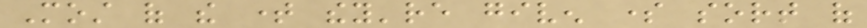Most of the time they're given some sort of
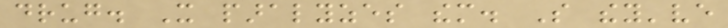drug. It paralyzes them. So they've
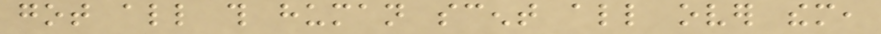got all this human scent all over them,
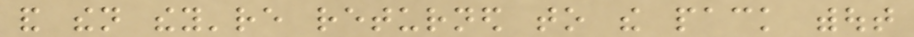and then they're returned to the pack without
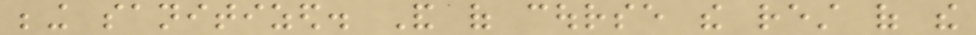being sanitized. And of course the rest of the
